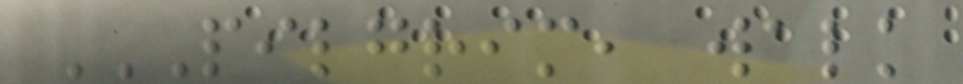PILGRIM, WALK
